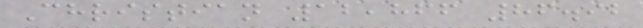Christian 12,866 86.92
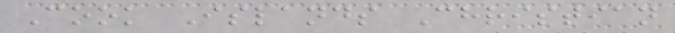Cook Islands Christian
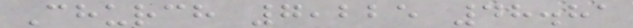Church 7,225 48.81
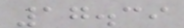17.39
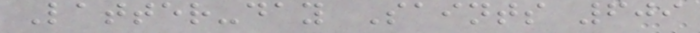Latter-day Saints 609
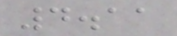4.11
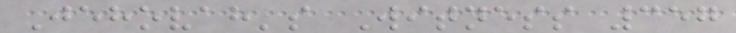Jehovah's Witness 357
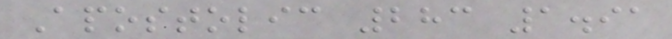Apostolic 283 1.91
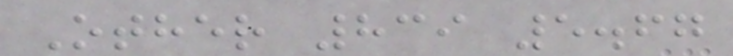Other 839 5.67
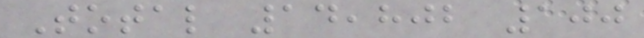Total 14,802 100
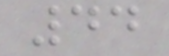44
